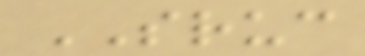SRUC
